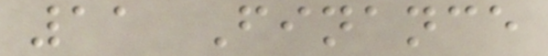11 Finance
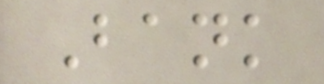Bank
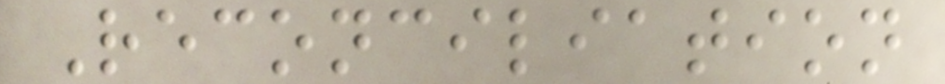Reconciliation
